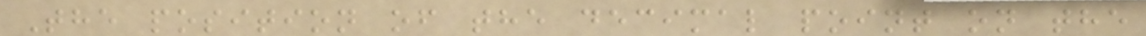The position of the decimal point on the
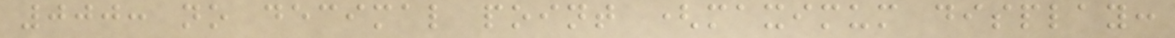000: no decimal point (maximum display:
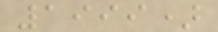1999)
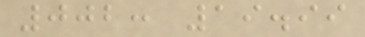002: 19.99
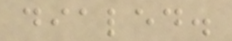dialed.
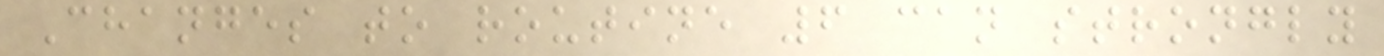Changes to routine 6 can strongly
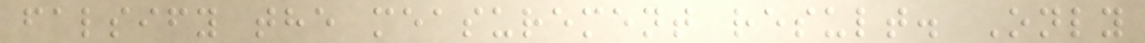falsify the measurement result. Only
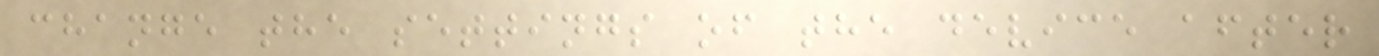change the settings of the device after
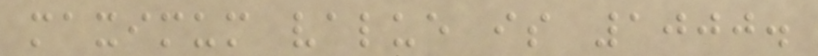maximum value is 1000.
